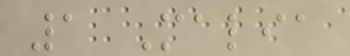1 Malia
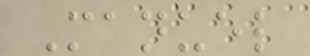Manuel
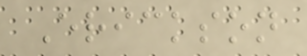Erickson
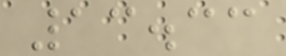13.33
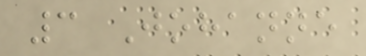3 Johanne
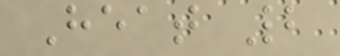Heat 2
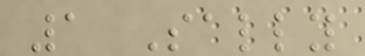1 Sally
